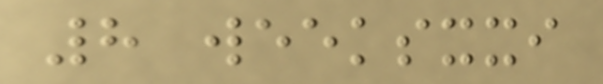8 weeksxxi
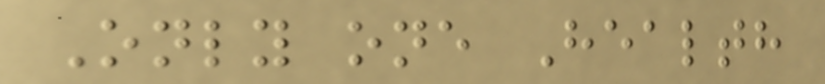Only one Health
